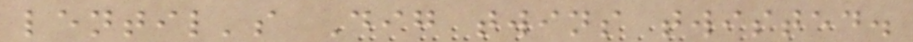lentil's Dig twins twisted.
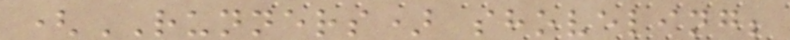(RUNNERS) shoveling;
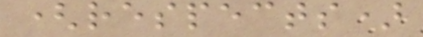(respects)
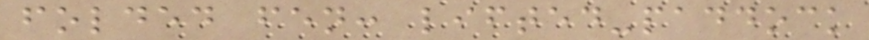folded fen: lifted-paddock
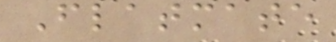Flatmate
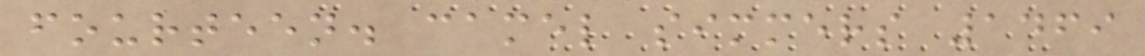fourteen. camel simmers 1469
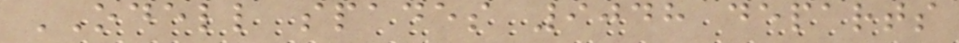ODELL spades 9048 departs
